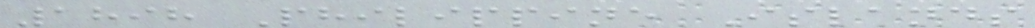1898 Philippine Islands
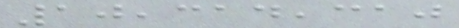10,314,310
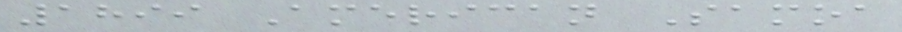1899 American Samoa
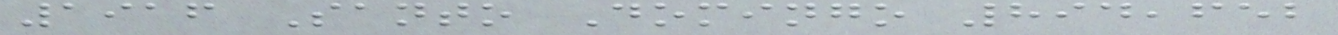1916 Santo Domingo 894,652
